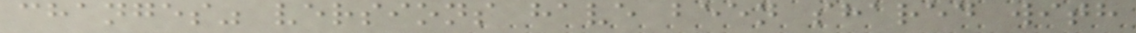changes" versions have been shared with
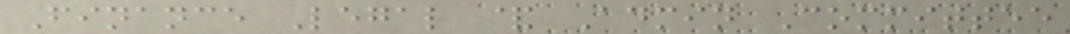Finance Legal & Admin Committee
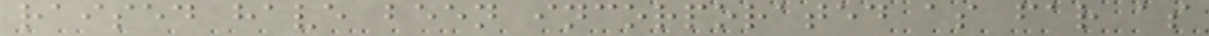raised have been incorporated as far as
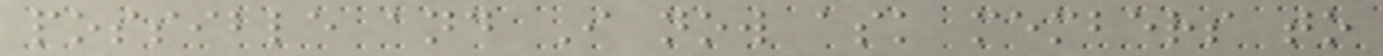possible and I now ask members to
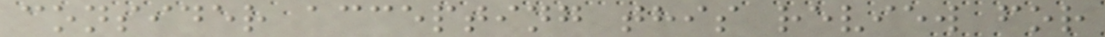consider accepting this review for
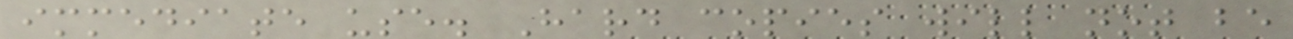immediate use. Hard copies will not be
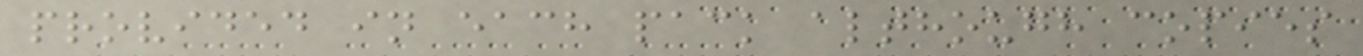provided in each pack although copies
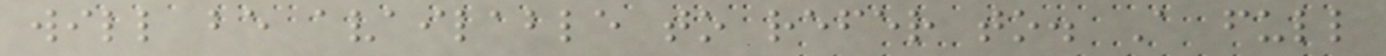will be available to refer to. A full
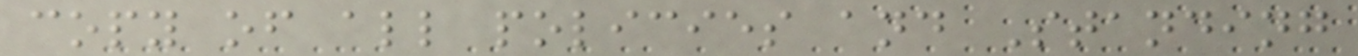copy of all policies and Standing
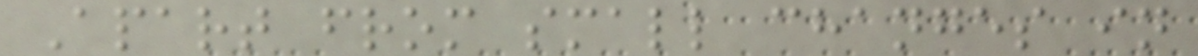Apart from small changes in
